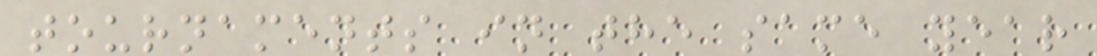tournaments in the same year
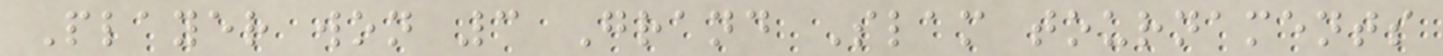Player won 3 Grand Slam tournaments
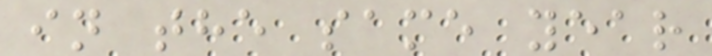in the same year
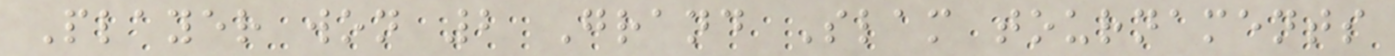Player won 2 Grand Slam tournaments
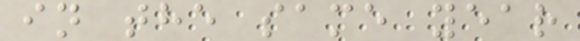in the same year
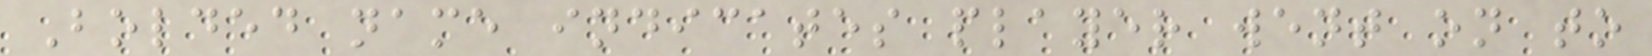Bolded name indicates player went on to
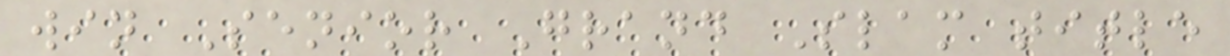win Senior Grand Slam title
